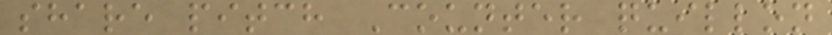share pitch Counter quillon
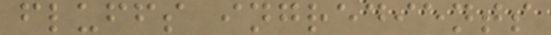fluffs ingredients
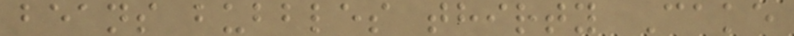beans bubbles thirty Cake
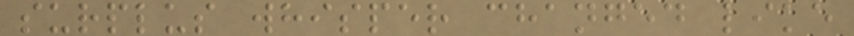surplus whisper changed like
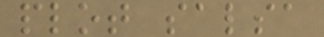plot salsa
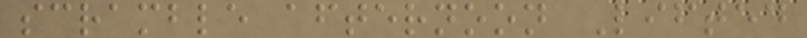scramble afternoon Lifted
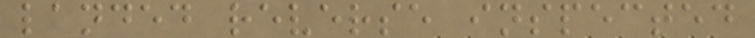landed reverse inspected
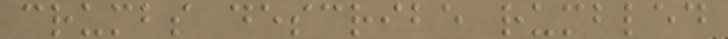crumbs describe rumbled
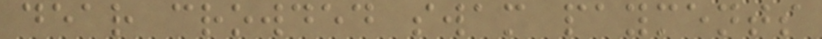dear crowded swam payments
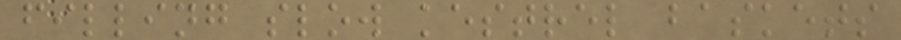filling slow kestrel baskets
